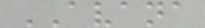AVANA
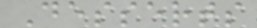Desserts
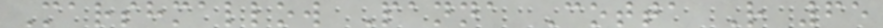Marshmallow Panna Cotta R 65
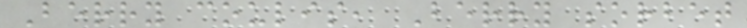Berry coulis, Berry sorbet
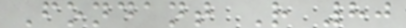Fondant R 80
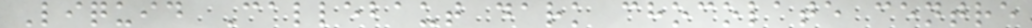Liquid Callebaut dark chocolate centre
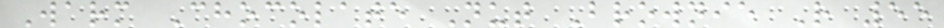Warm Chocolate Nut Brownie R 55
